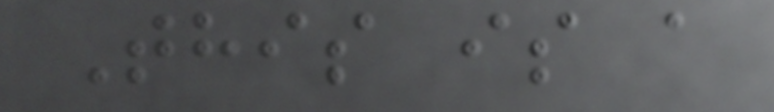This is a
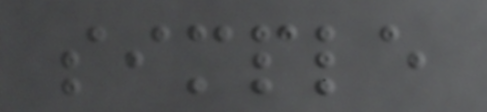simple
